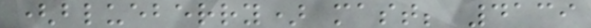(blueberry) mast; 4139
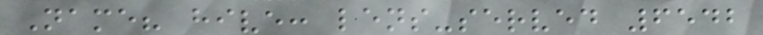Name? hive: lens-served 6542
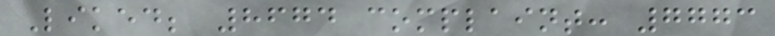Liked; 8674 complaint: 7773
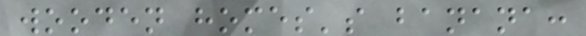wooden homes's banana:
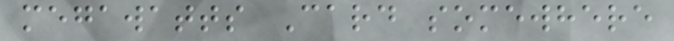megawatts Card somewhere
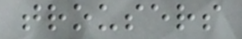trousers
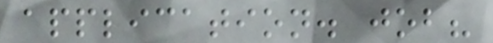application. job?
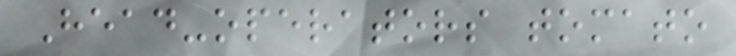Head-operators tomato
